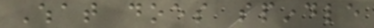What does spindle
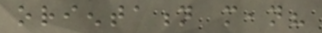orientation mean?
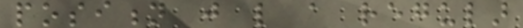position just like a regular
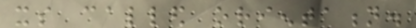its called orientation.
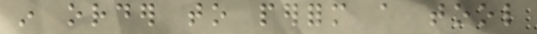in order to perform a tool
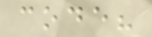code?
